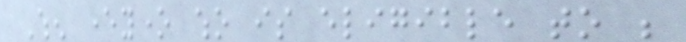When everyone who is eligible to be
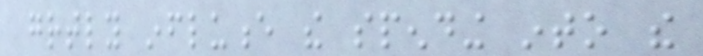greatly influence the spending into the
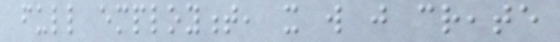full employment, it will just create
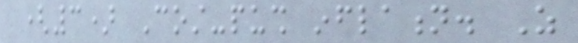(3) Cost-push inflation. As
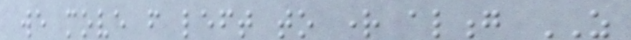we move from left to right along AS
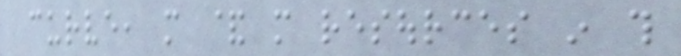curve, more & more resources in this
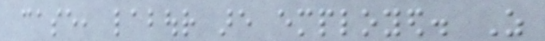case, labour are employed. As
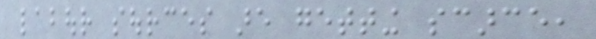labour sources are getting scarce,
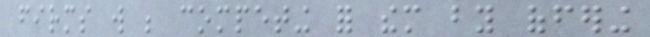firms will be competing for them by offering
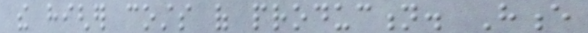the higher costs of production. Hence
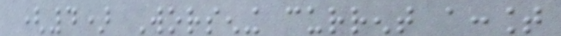(4) Worsening current account
